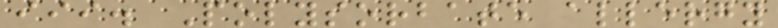iii. Polysorbate allergy
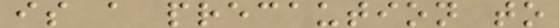is a precaution to
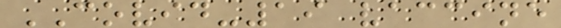COVID-19 vaccine
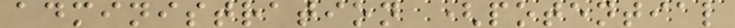administration (potential
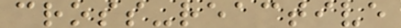cross-reactive
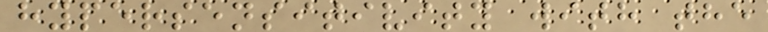hypersensitivity with the
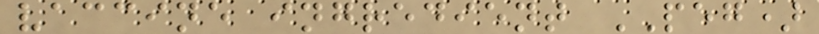vaccine ingredient PEG)
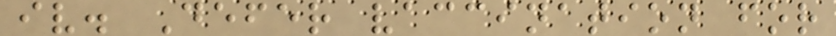iv. Defer vaccination for
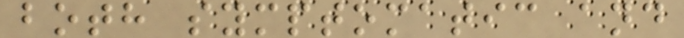both symptomatic and
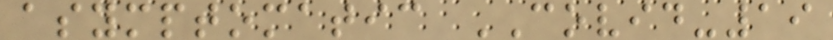asymptomatic COVID-19
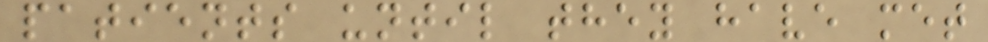patients until they have met
